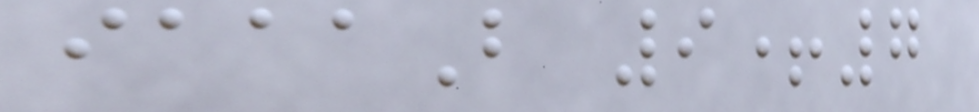iaaaB 9+7
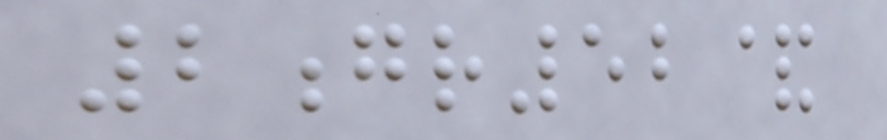2gr52&
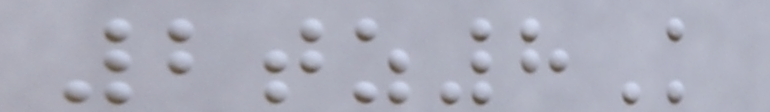2tz8K
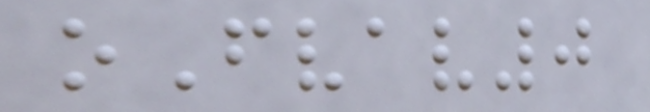oFvav0
